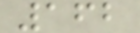162
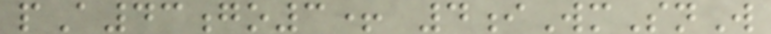pA43go3+ 4iWmSnW
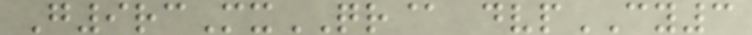G9rcMxQR@ dvpCY3
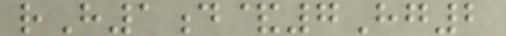rH1d&7Hg2
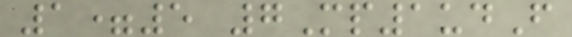1=5 7Mp1udF
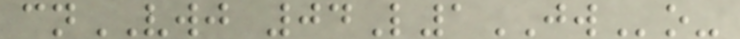cnVWJ 04L1JWo-
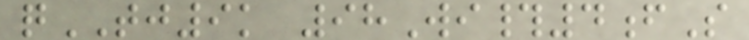qTJ9k 98Wi#4fS
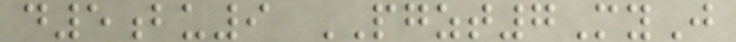d5bu9 PGZT7MyJ
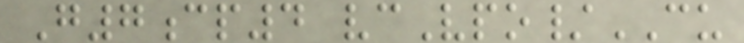G7cp4 vcVpo/CU
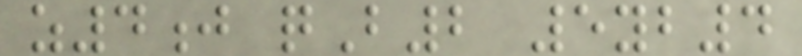z4j qB2 5yb4
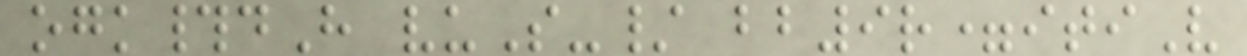ogk#dH vuS-/ bb9r=itiV
